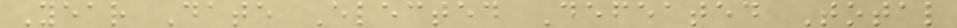Year Date Elected Defeated Total
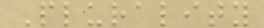Plurality
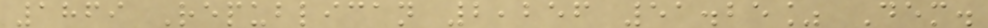1869 Republican 2,256 51.25% Dem.
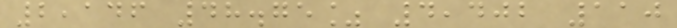2,146 48.75% 4,402 110
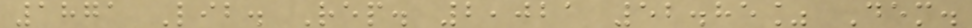1871 Lib. Rep. 2,021 52.85% Dem.
